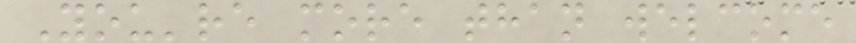You're more than welcome
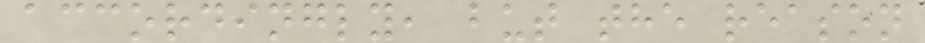accordingly, but the reason
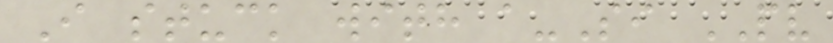I stuck with a-Si PV
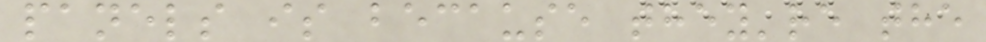panels is because they're the
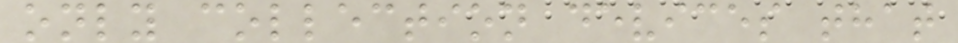only collection devices that
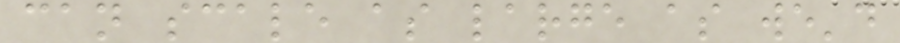can scale as large as we'd
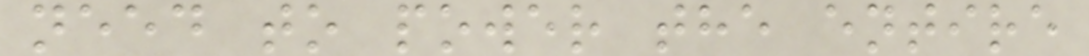need to power the entire
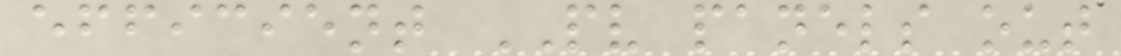efficient PV panels out
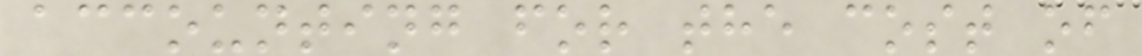accounting for the cost of
